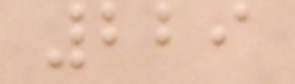229
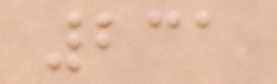231
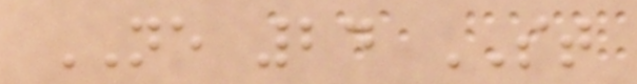NE 24 ST
